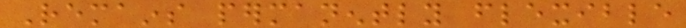Remains permanently flexible
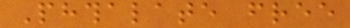Phthalate free
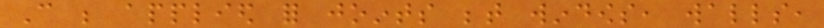Can be applied for joints between windows, walls,
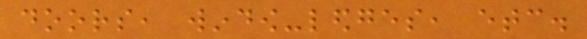doors, window-ledges, etc.
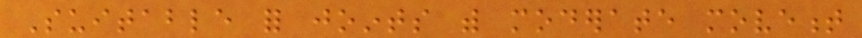Suitable for joints with moderate movement
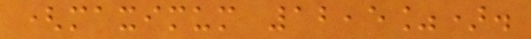(maximum 12,5%).
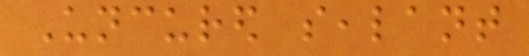Uncured sealant
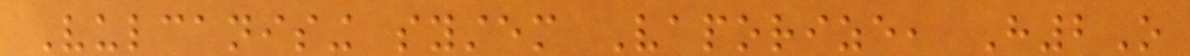Vulcanising system Vaporize, H2O
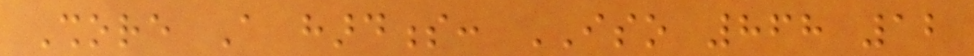Shore A hardness: ISO 868 12
